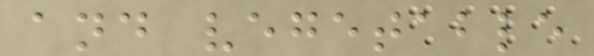and vegetable
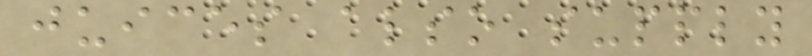juices also supply
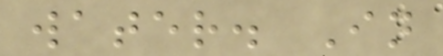water. In
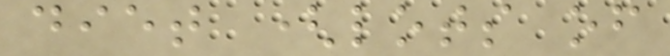diet (lots of
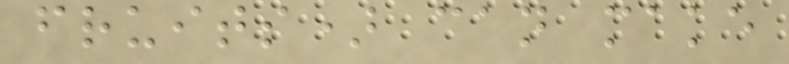fruits) can make
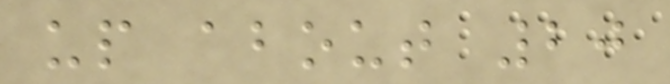up about 20
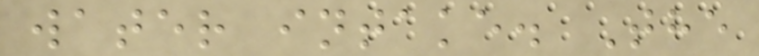water intake. The
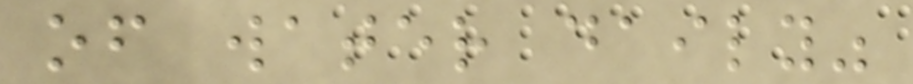of water daily"
